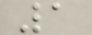1
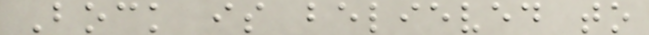Bock is believed to
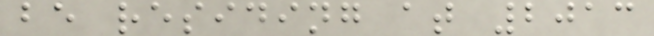be residing at 2013
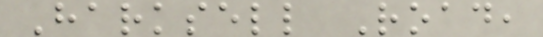Harksell Road,
